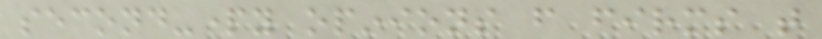second-party opinions from firms that
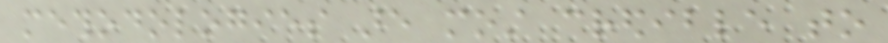methodologies are most credible to
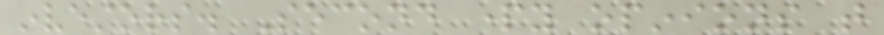investors. Second party opinions that
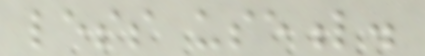less useful.
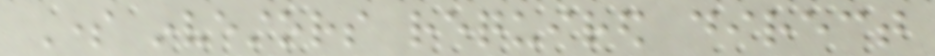Some investors required direct
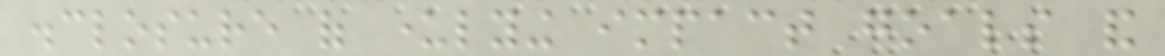disclosure of underlying impact goals and
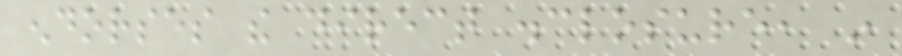endorses the direct disclosure, in
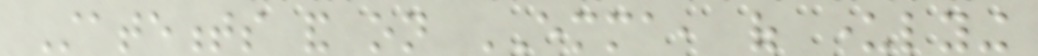Statements and on EMMA, of underlying
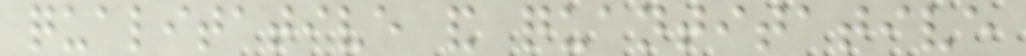qualitative and quantitative
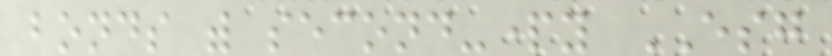bonds with second-party ESG
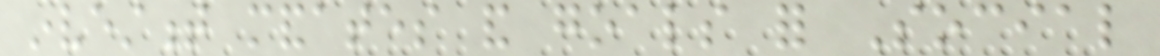investment mandates and goals for Social
